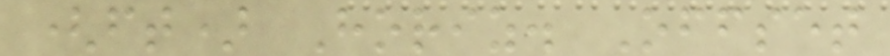(ft) Horiz. Offset
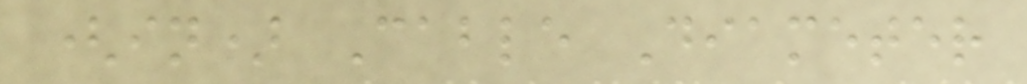(in) Cable Diameter
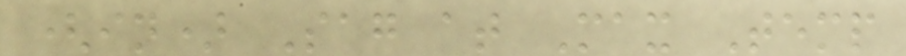(in) Sag at Max Temp
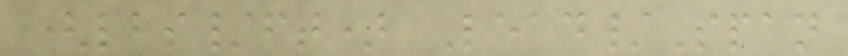(lbs/ft) Lead/Span
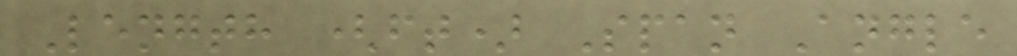Length (ft) Span Angle
